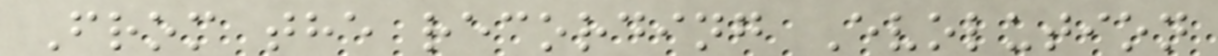From the recording Evolution
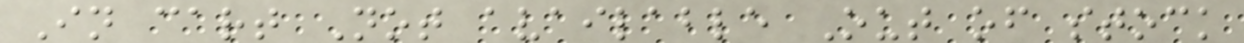In cart Not available Out of stock
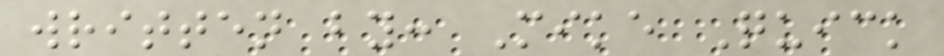written by: Mike Quick
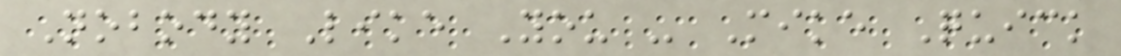Nobody Like You - Mike Quick
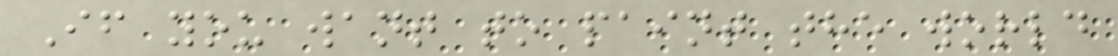If you want to paint the world
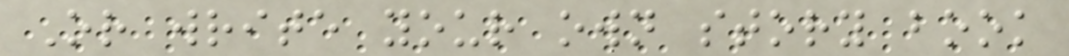Or write your own story book
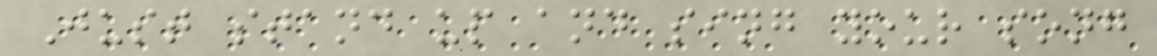Just stand up and sing your song
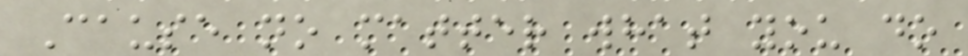Cause no matter what you do
